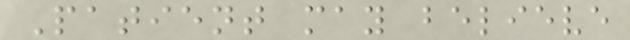Patient may believe
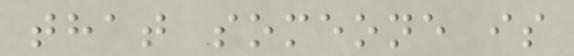that someone is
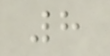8
